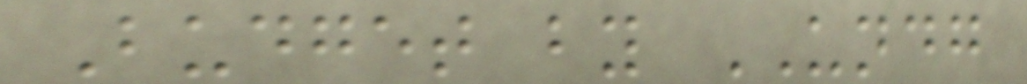Budget by UNDG
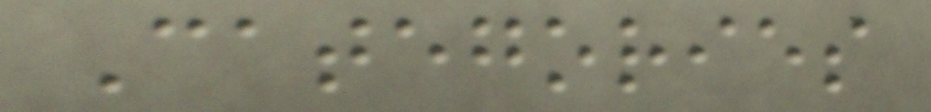Categories
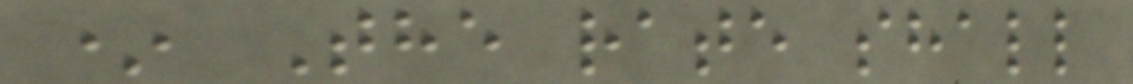* The rate shall
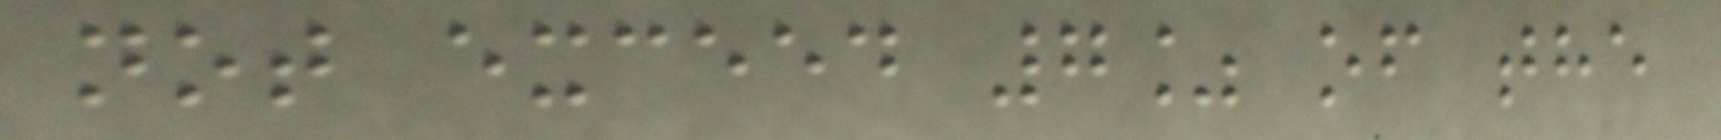not exceed 7% of the
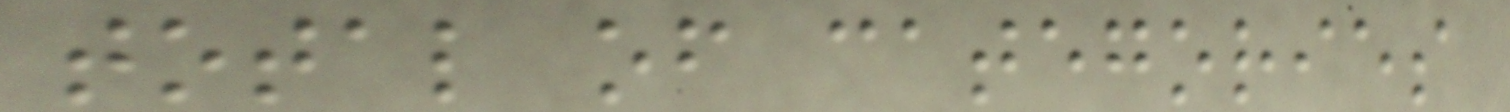total of categories
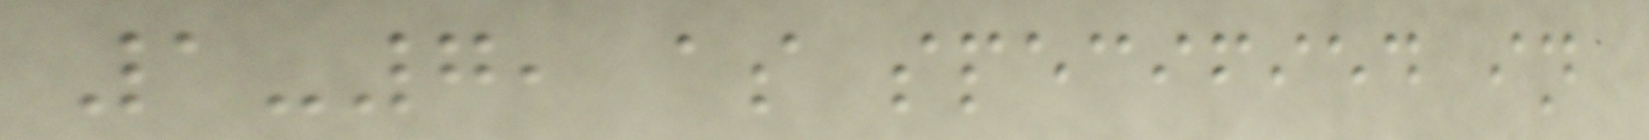1-7, as specified in
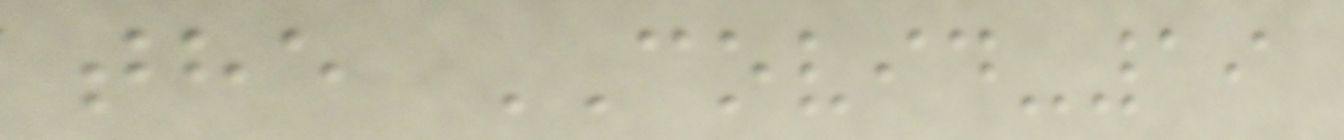the COVID-19
